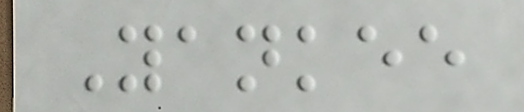Yankee
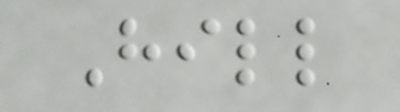Hill
